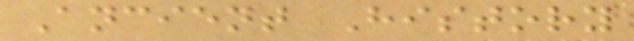Ancient History
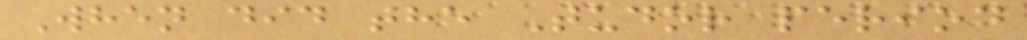When did the Tudor period
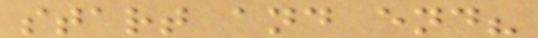start and end?
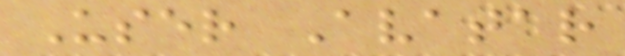User Avatar
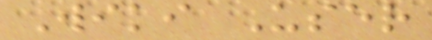Wiki User
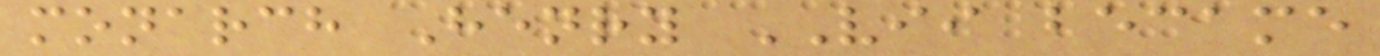monarch Henry VII became
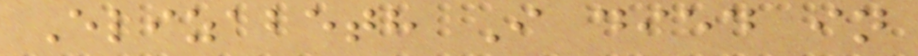Elizabeth I died in
